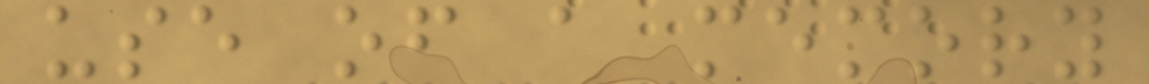use of a memory
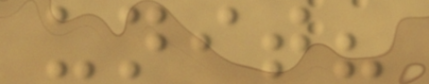unit?
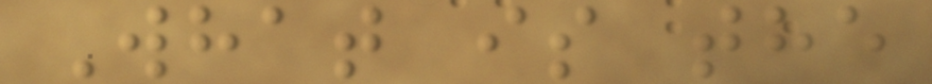What is the
